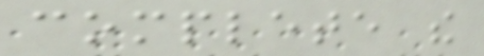complete the
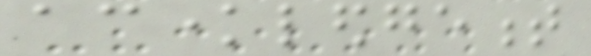acknowledgement
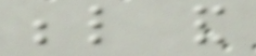below and
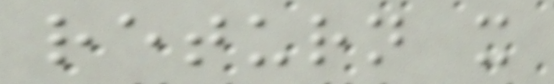return it
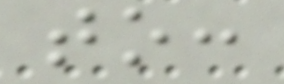to:
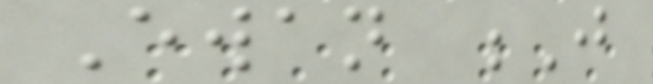Ewan J
